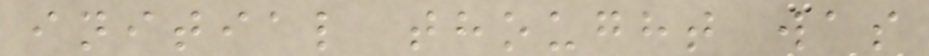initial thought was
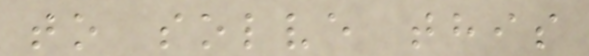to solve this
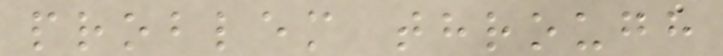problem through
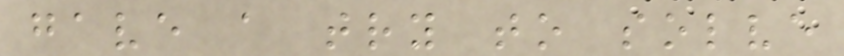gave a try to solve
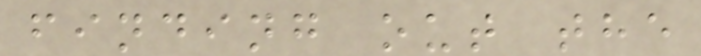finding out the
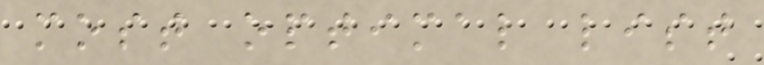most optimal list
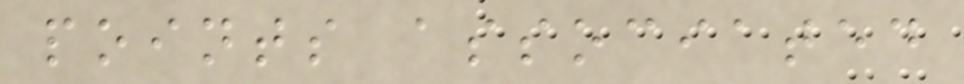points associated
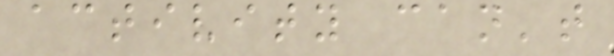activity can't
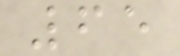65
